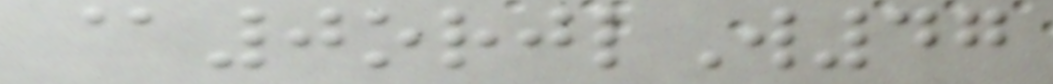@0orjlW47
